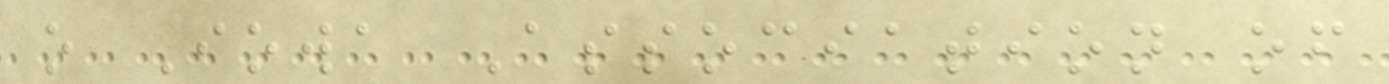o Iowa Association of
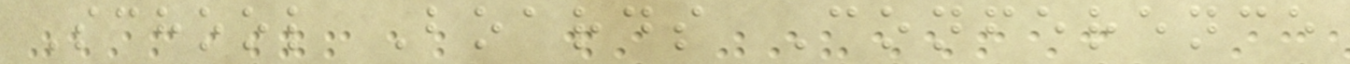School Boards Conference
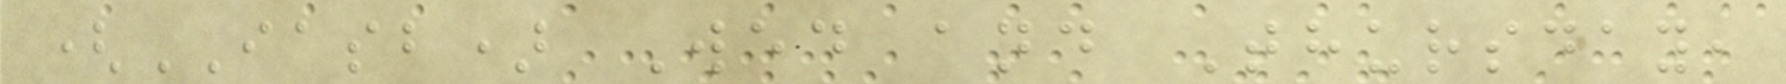(IASB) Wed and Thursday,
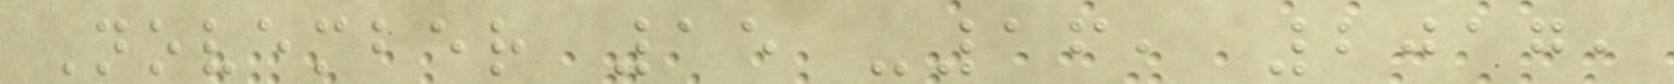November 15 -16, 2017,
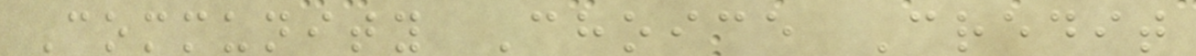Community Choice Credit
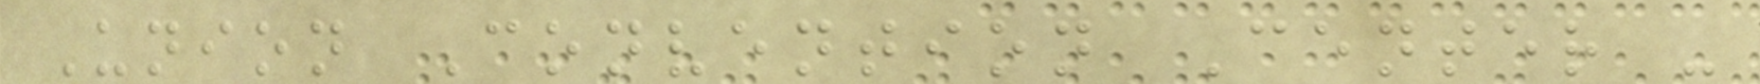Union Convention Center -
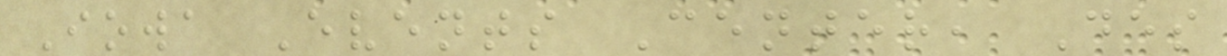Iowa Events Center, Des
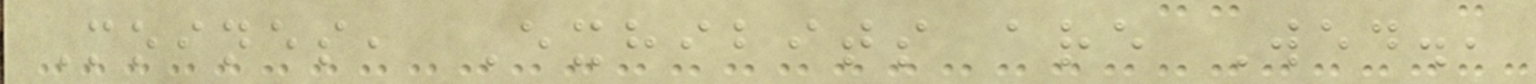Moines, Exhibits are Wed.,
